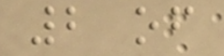2 of
